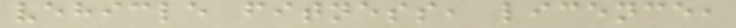vehicle fitness, licence,
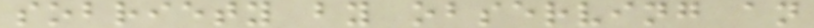sobriety by observing an
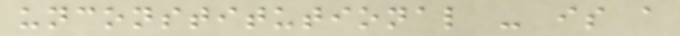unconstitutional - is a
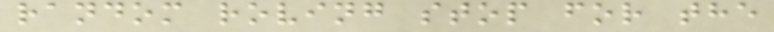random roving stop for the
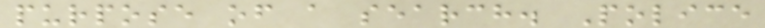purpose of a search. Police
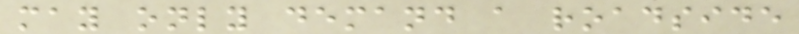may only demand a roadside
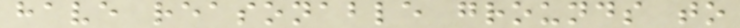have reasonable grounds to
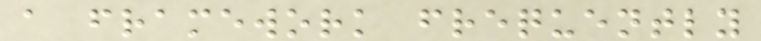a framework frequently
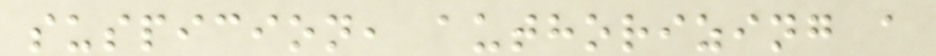suspicion, authorizing a
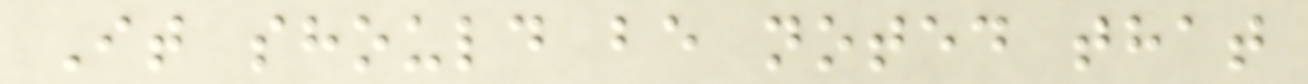It should be noted that
